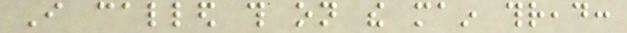I called this on the main thread:
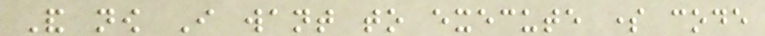And now I want to execute some code
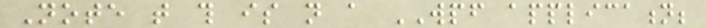Note that this is not a WPF application;
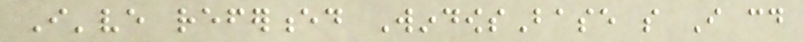I've referenced WindowsBase so I could
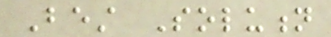Best Solution
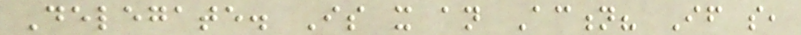Delegate. Is it an Action? If so,
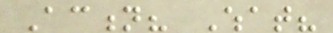Action? What?
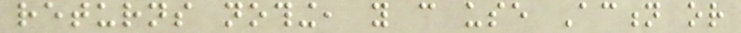returns nothing, you can use Action or
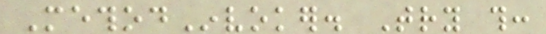MethodInvoker. Try this:
